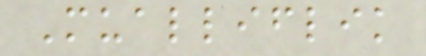Mualliflik
